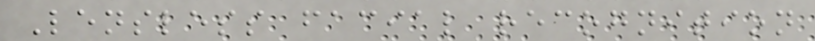Lensless facial recognition
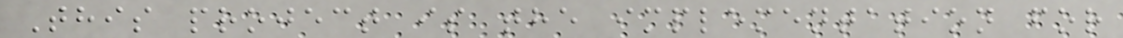This project is the implementation for
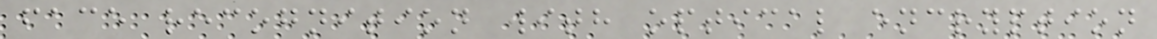face recognition with optical encryption
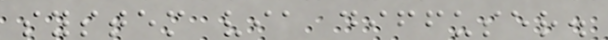system via diffuser.
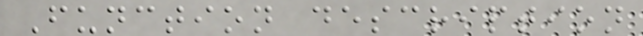Function description
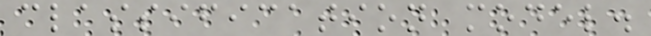classification model.
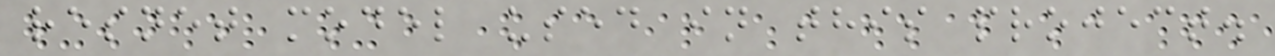resnet model used in this project.
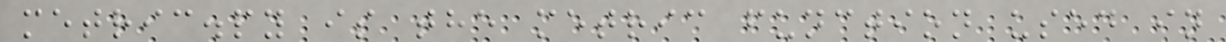metric.py is the metric function used in
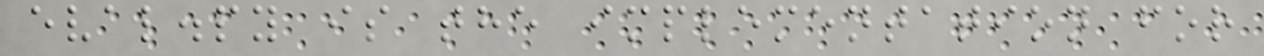eval.py is the implementation for
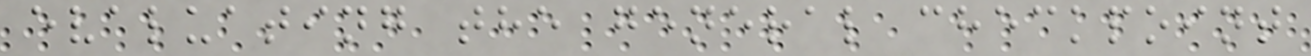evaluating the general checkpoint
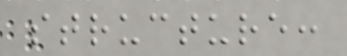structure:
